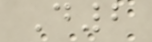D2
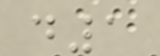d1
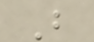B
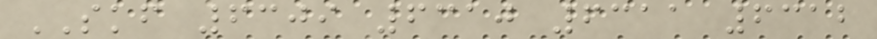SKF 6309 6310 6311 6312
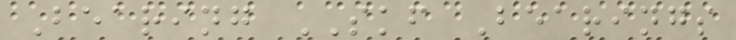Bearing SKF Bearings
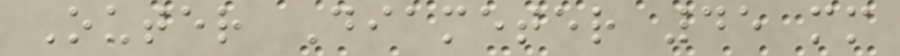Outer Diameter 45 mm
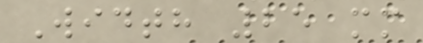Width 25 mm
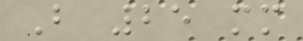B 25 mm
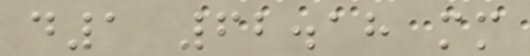d1 62.18 mm
